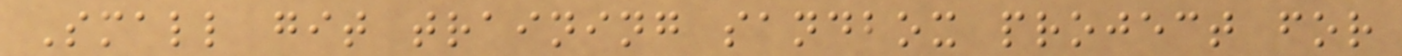Small git training sandbox project for
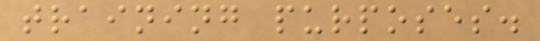training purposes.
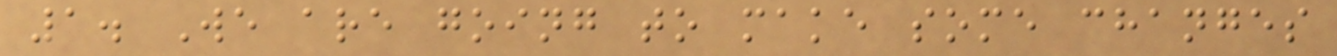1. We are going to make some changes
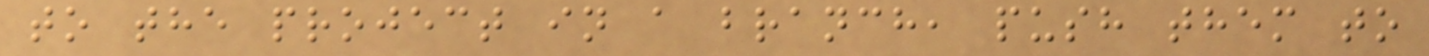to the project in a branch, push them to
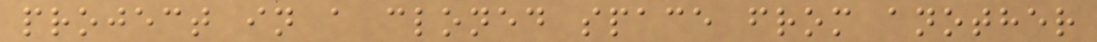project in a cloned space from another
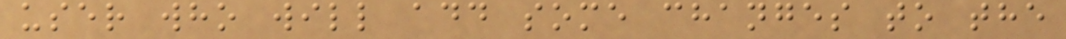user who will add some changes to the
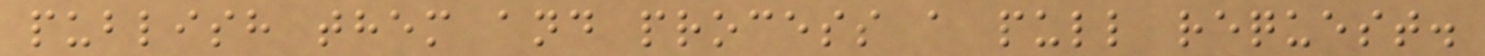publish them and process a pull request.
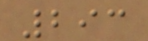293
